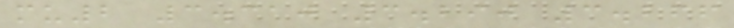mu2 3.310 3.290 3.266
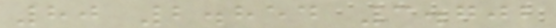80 2.854 3.702
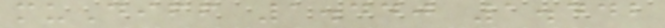muDiff 1.440 1.442
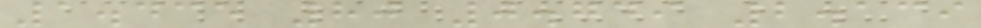1.435 80 0.749 2.139
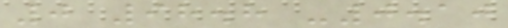0 98.8 -0.10
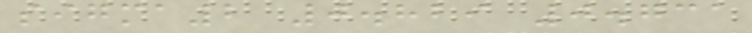sigma2 0.829 0.731
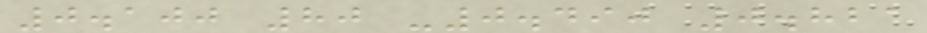0.100 80 -0.490 0.821
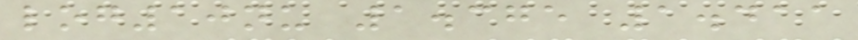log10nu 1.375 1.411
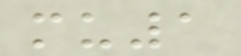mu1
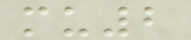mu2
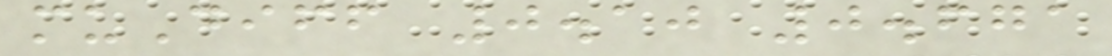muDiff 0.10 0.671
